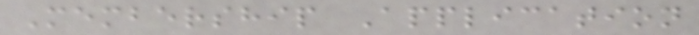Membership Application
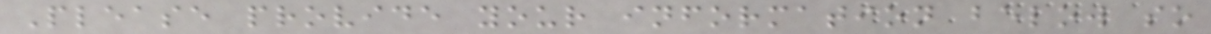Please provide your information below so
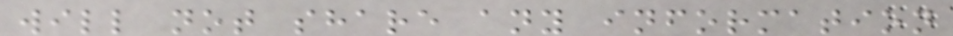will not share any information
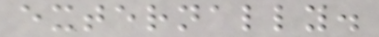externally.
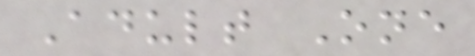Adult One
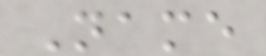Name
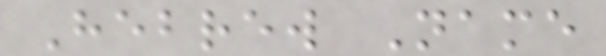Hebrew Name
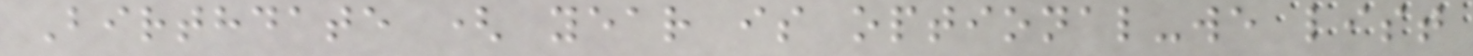Birthdate ( year is optional-we list
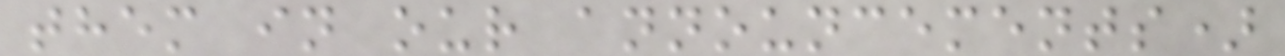them in our announcements)
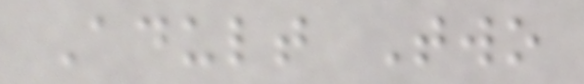Adult Two
